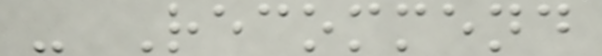- Recommend
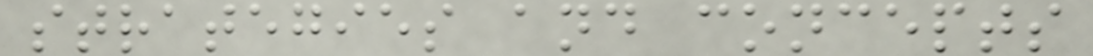strategies and concepts
